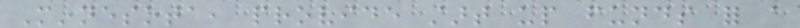Minnesota, provide start up funds for a
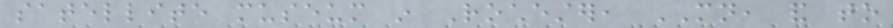satellite museum in Rochester, MN, and to
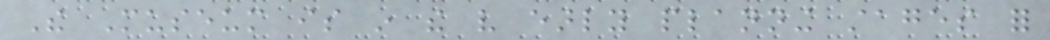The Museum is in the very early planning stages for
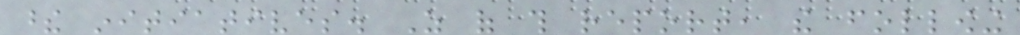these initiatives. As of this report, the following
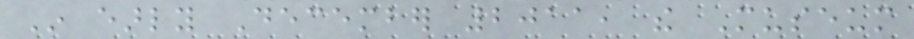In early December 2011, the Museum
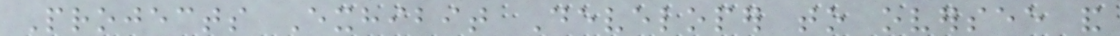Projects Exhibit Developer to oversee and
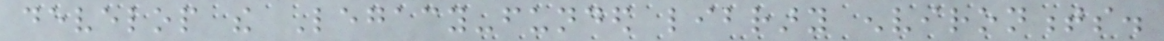develop the Legacy-funded library environments.
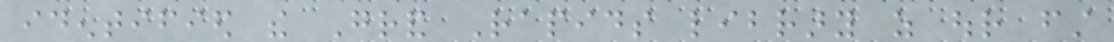identified the Grand Rapids library as our first
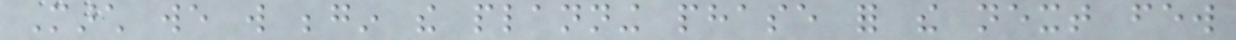March we will begin the planning phase for the next few
